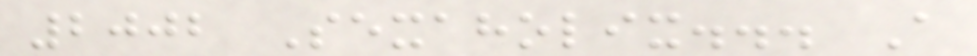2002 Sexaholix... A
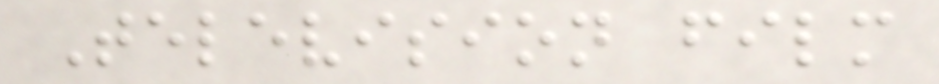Television film
